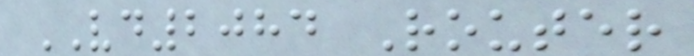VD2084 Router
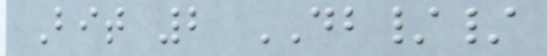Bit 2 DB//
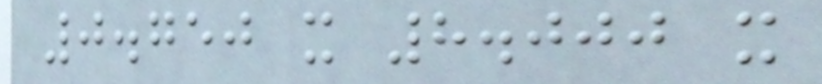0.750 x 8.000 x
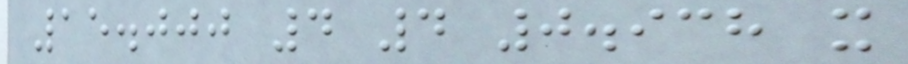15.000 4 4 0.938 x
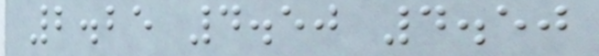2.25 4.50 4.50
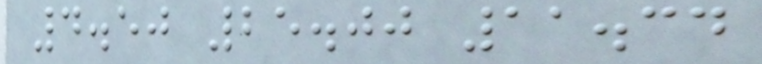4.50 25.00 11.34
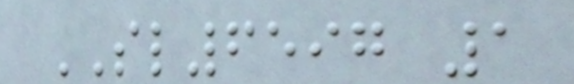SL6597 1
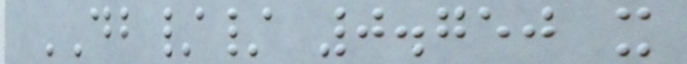DB// 0.750 x
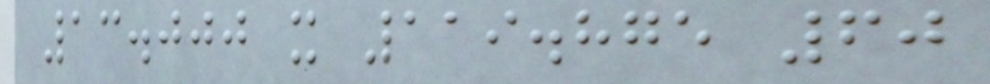13.000 x 119.875 60
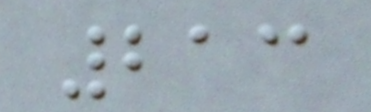213
